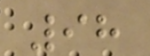98
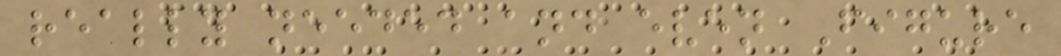really needed and even Figure
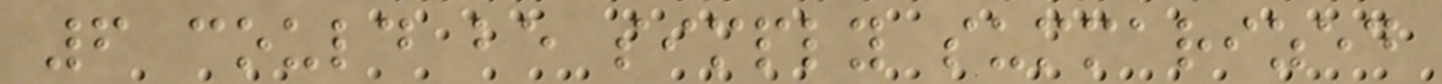6 could be simply summarized
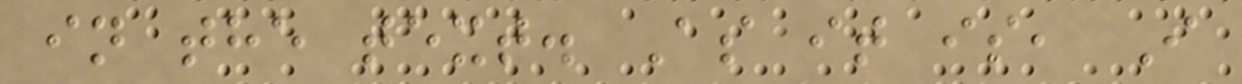in the text. As it is, I
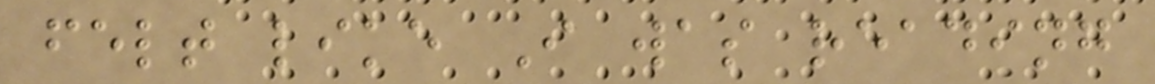felt like I was reading
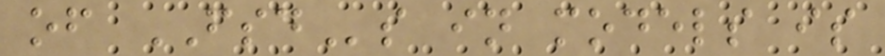of FSDs in models is
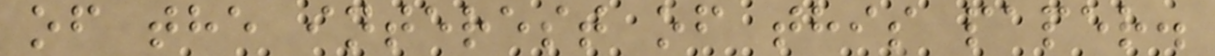of the interest of this paper.
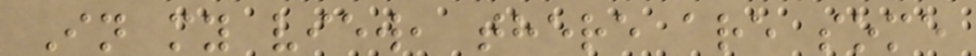In my view, there are some
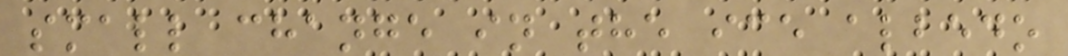small change in the ice albedo
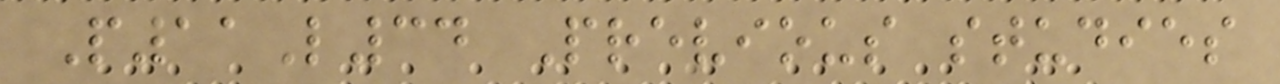P11L34 Previous studies
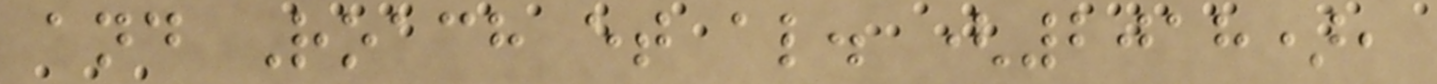and Roach et al. (2018),
